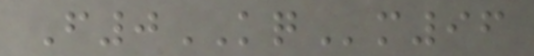F0KQm96
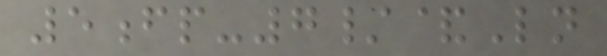5fp-7/&Ln
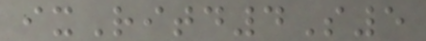ixRitd4S5
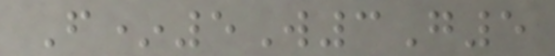F*5W3G5
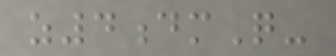z4dmQ-
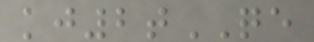kj2tQE
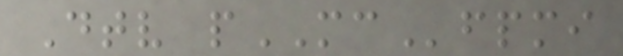Dtv pMCfpmi
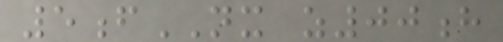5fNX z00h
